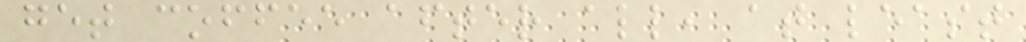get coffee after all, at least
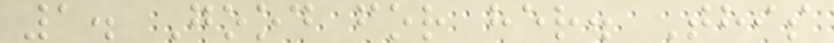1. Good for her. This
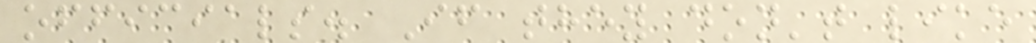officials. If they don't like
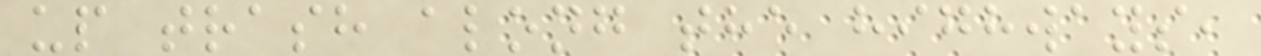up trash along the highways,
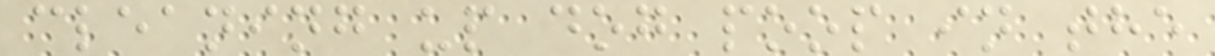cleaning up dog poop in the
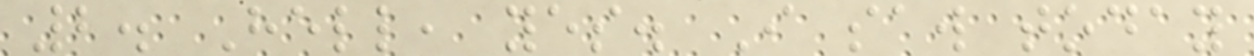2. Hell, yes. I saw today
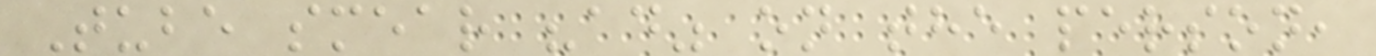Tube smear "ad" on the person,
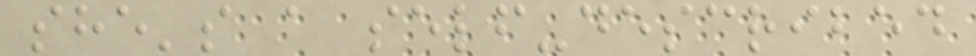she's a self-described
